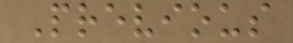Previous
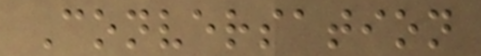Conversation
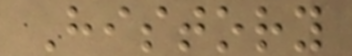History
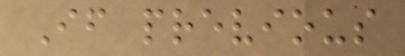If previous
